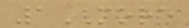1MORE
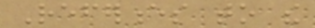References to the
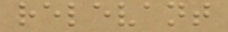relevant
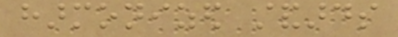harmonized standards
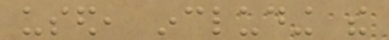used, including the
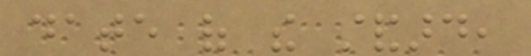date of the standard,
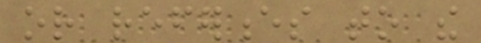or references to the
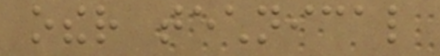other technical
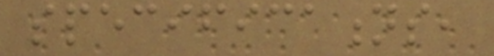specifications,
